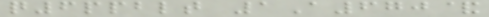q6ppblt 1A670&
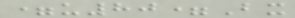=u80=Bx
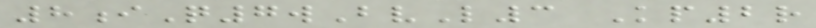8iQ7wBvL3 Kp2r
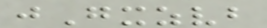jGxzvb
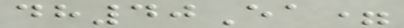dh40Ea=
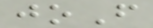joF
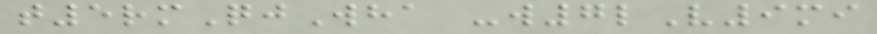t5rmQjWha -w7lV9mi
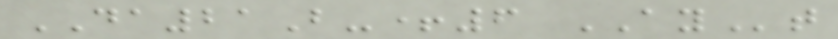DA21B-+6 AYt
